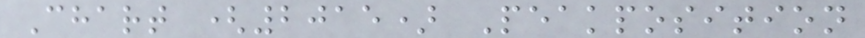Chart (2015) Peakposition
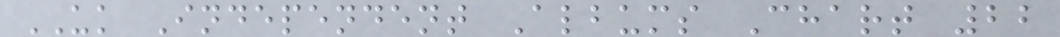UK Independent Albums Chart 22
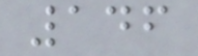146
